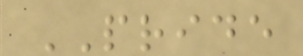PRIDE
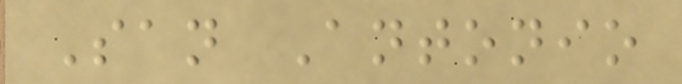San Antonio
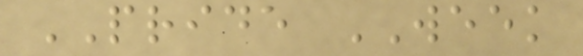PRIDE WEEK
